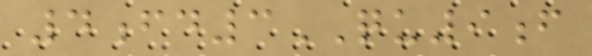4fd3QU9f
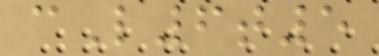cL6t5
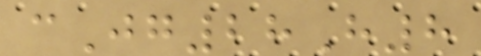cJg28H8
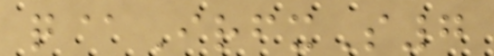q@IrfxS7
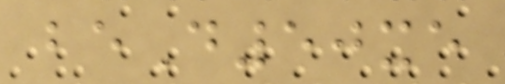beD50xe
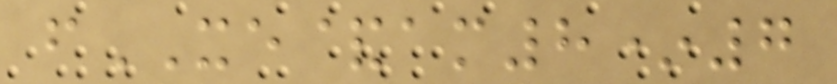fXE&am8*7
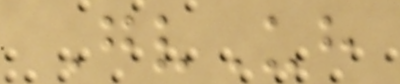GvUh
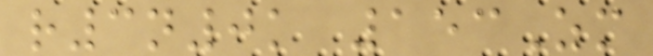r3n0k 153Zm
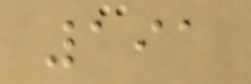191
